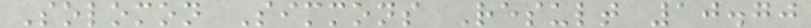Solomon Simmons Result 10.70
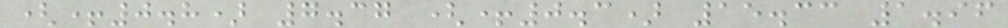(+0.8) 7.37 (+0.3) 15.33 1.96
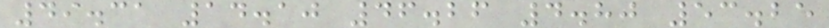49.31 14.10 46.26 4.80 53.25
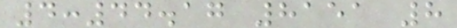4:44.17 8151 8
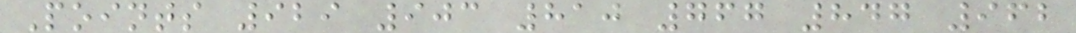Points 929 903 810 767 847 962
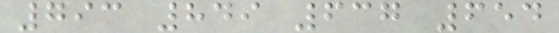793 849 637 654
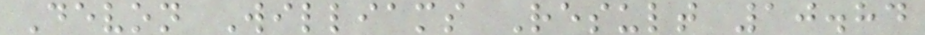Devon Williams Result 10.84
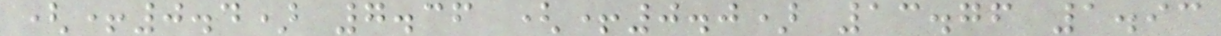(+0.4) 7.36 (+0.0) 13.76 1.93
